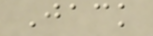Jack
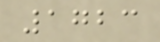1723
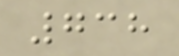738
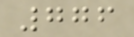776
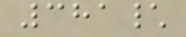381\
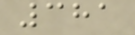381
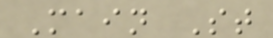Main St
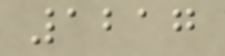1217
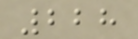228
